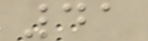41
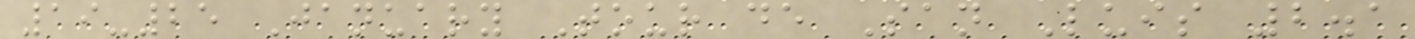19-25 January Tour de San Luis 2.1
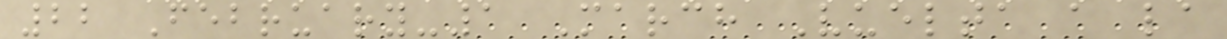22 February-1 March Vuelta a la
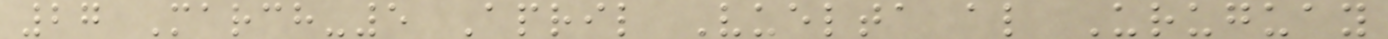27 March-5 April Vuelta al Uruguay
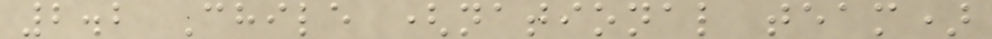2.2 Chile (national team)
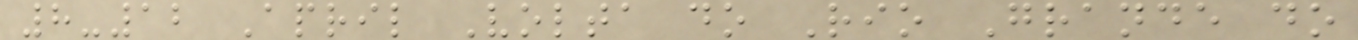8-12 April Volta do Rio Grande do
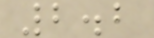2.2
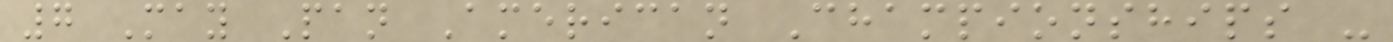7 May Pan American Championships -
